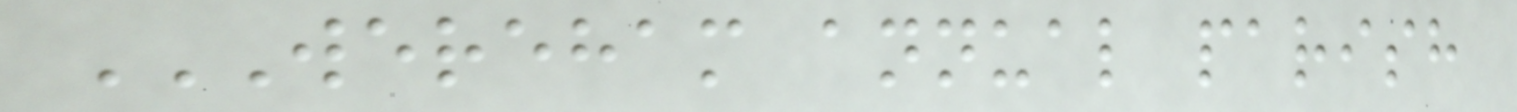WEREHAM ANNUAL PARISH
